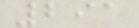291
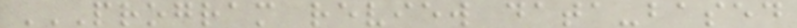PROGRAM REVIEW DATA-BASED
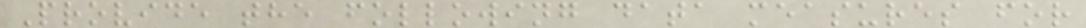Provide the following data measures for
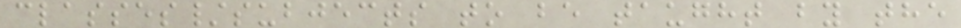classes/subjects to be taught by the
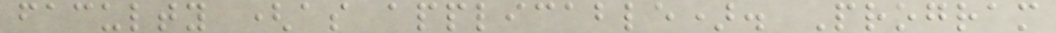faculty (as applicable). Program
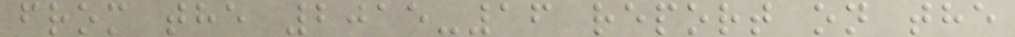from the 2015-16 report on the
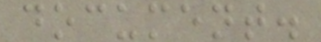document.
